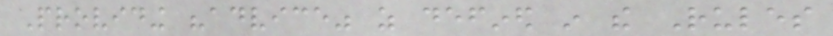Providing "advice" as defined in the Rules
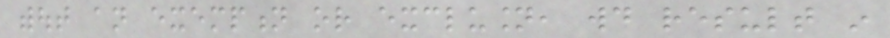without an exemption or exclusion, would result in
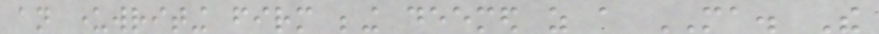an underwriting firm being deemed as a MA. The
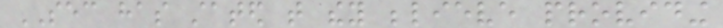SEC has stated that they believe providing
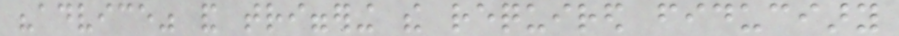"advice" and triggering the required fiduciary
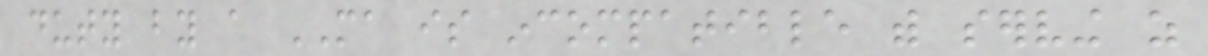duty by a MA is incompatible with serving as
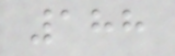188
